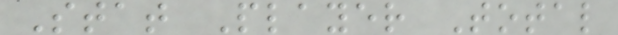Stat Player Total
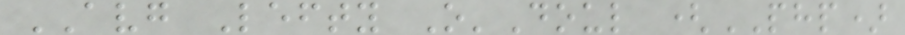AVG Lefty O'Doul (PHP)
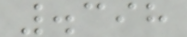.398
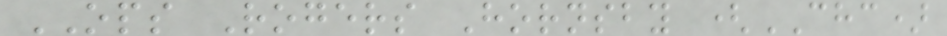OPS Rogers Hornsby (CHC)
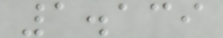1.139
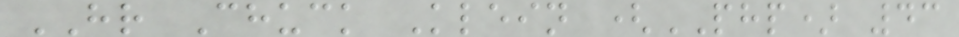HR Chuck Klein (PHP) 43
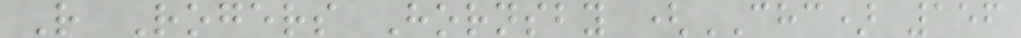R Rogers Hornsby (CHC) 156
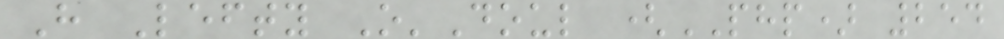H Lefty O'Doul (PHP) 254
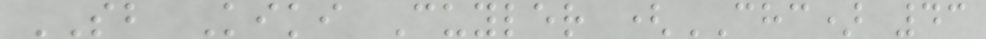SB Kiki Cuyler (CHC) 43
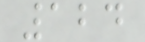124
